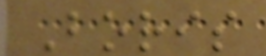Boris
